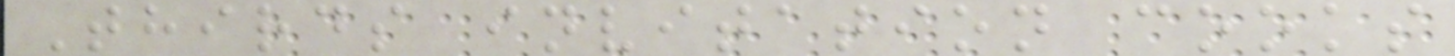Thirds invitation cooks
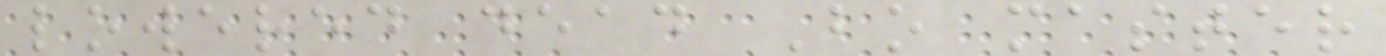lowered dead Bo master
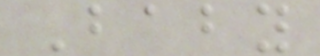Baby
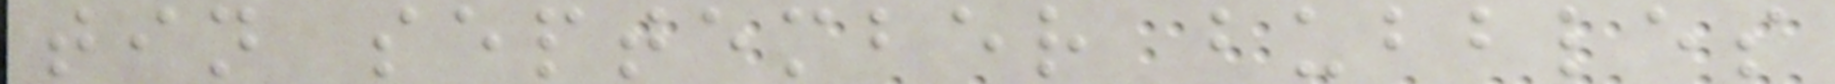tin september bubbles
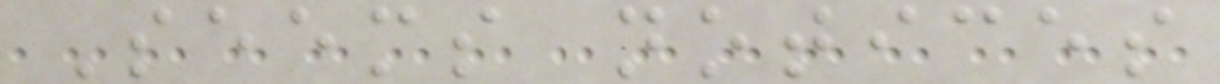Seems notices
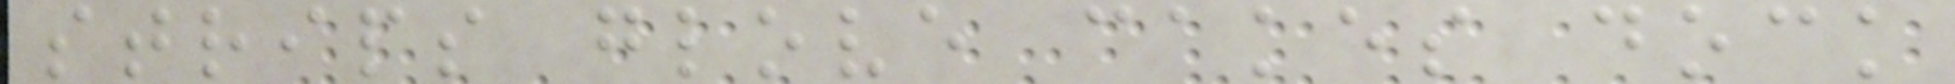strips glove cakes dock
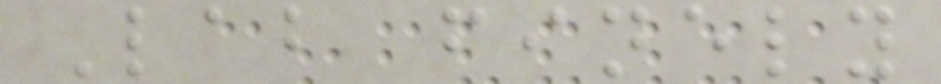Lab finely
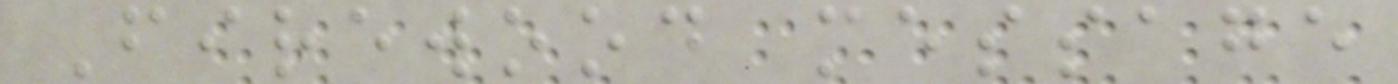Firewood message
